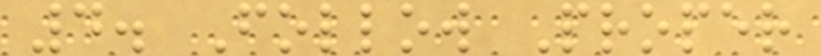4. Follow Proper
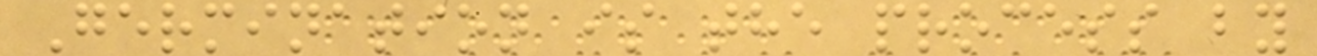Germination is the process by
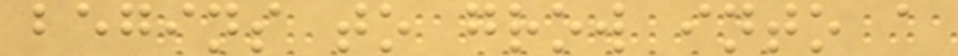begins to grow into a
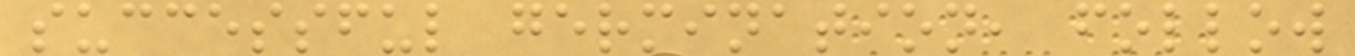successful germination, follow
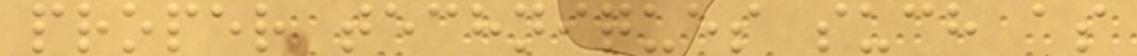proper techniques such as
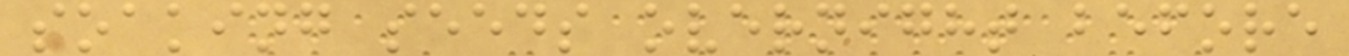soaking seeds overnight before
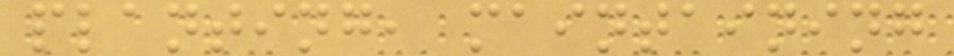planting, maintaining
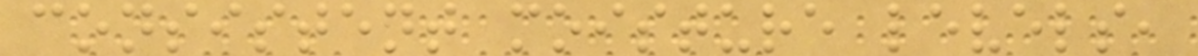consistent moisture levels,
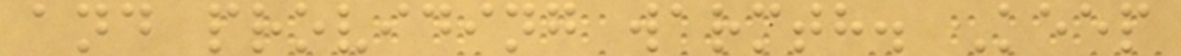and providing warmth. Keep
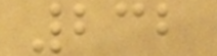232
